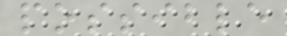possible
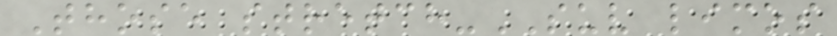Those stretch-SUV limos
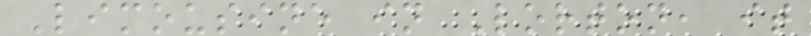Limousine in Lorton, it
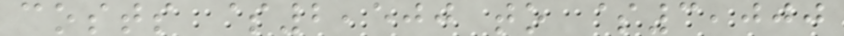costs $2,500 to $3,000
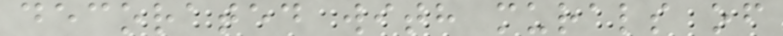decorated with murals of
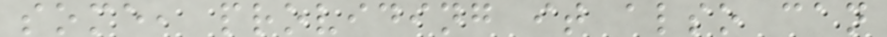some, providing it also can
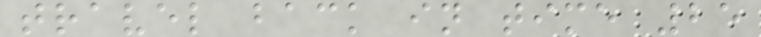travel back in time 25
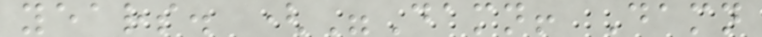years. ("Damn! Damn
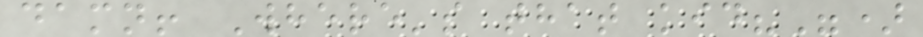damn! Where's that kid?")
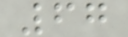67
